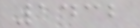1432
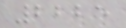2225
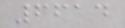6614
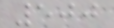500
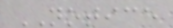NOTICE
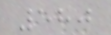580
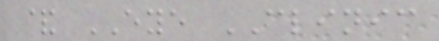& EYE CLINIC
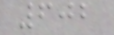602
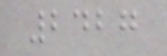2427
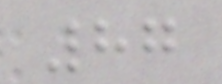87
